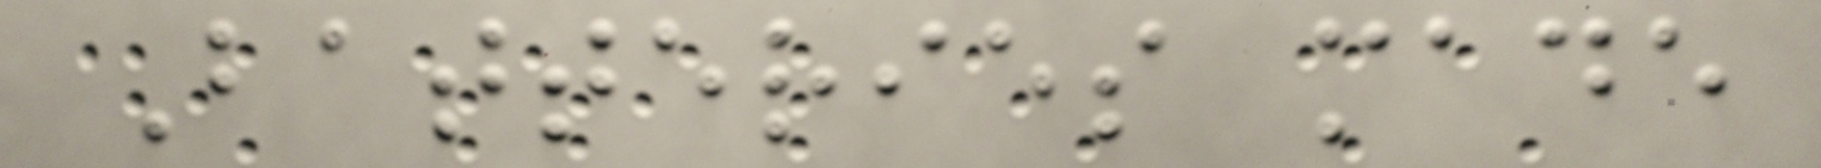Batteries made
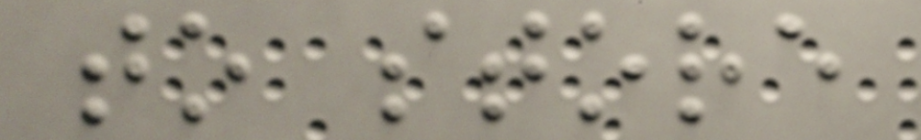to store
